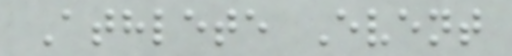Athlete Event
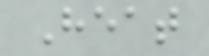Heat
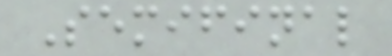Semifinal
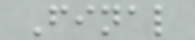Final
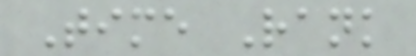Time Rank
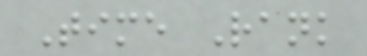Time Rank
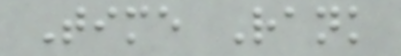Time Rank
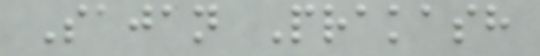Sajan Prakash
